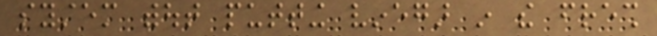system without putting vinegar in the fresh
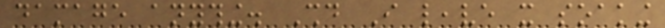damage anything. Should I leave it soaking
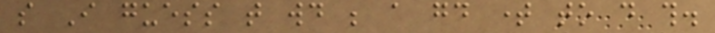so I guess that would be a good time to do this.
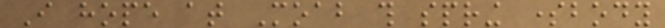I hope at Moab this spring somebody
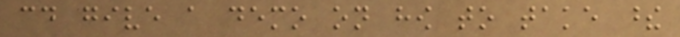could give a demo on how to take these
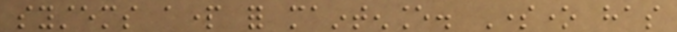systems apart for maintenance. Someone has
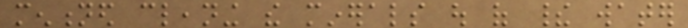mentioned cleaning the minerals out of their water
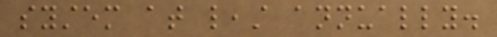system at least annually.
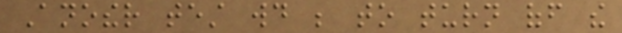Another test would be to turn off the
